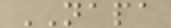NAPA
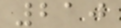210
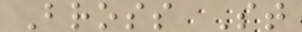Bross St
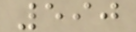590
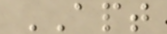APT
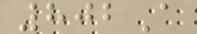802A
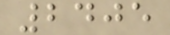2405
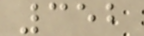352
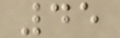45
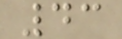43
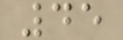45
